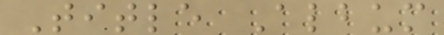Title Album
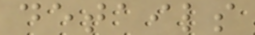details
